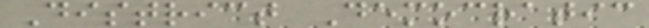District Democratic
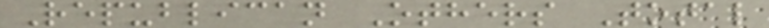Republican Others Total
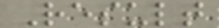Result
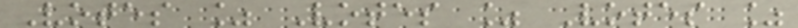Votes % Votes % Votes %
